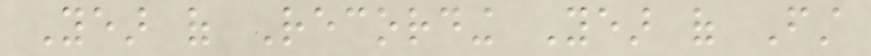Year of Recording Year of First
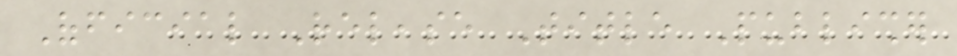Official Release Title Publisher
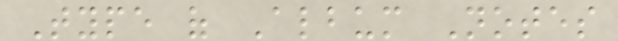Type of Album Notes
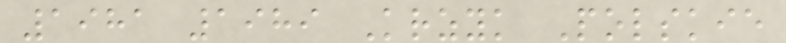1981 1989 Krzyk Polskie
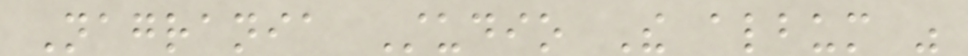Nagrania Studio The album was
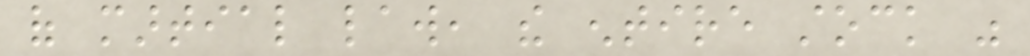of martial law, the entire stock was
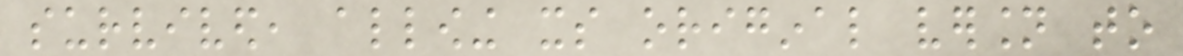survived, allowing its original version to
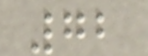72
